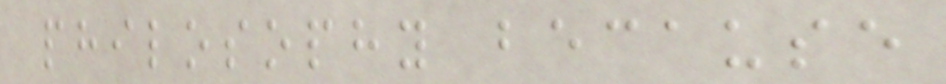philosophy because
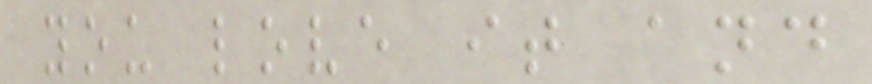you love it and
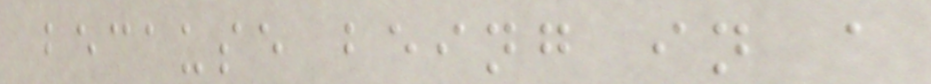because being in a
